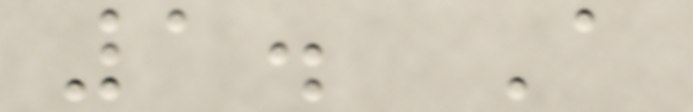1. A
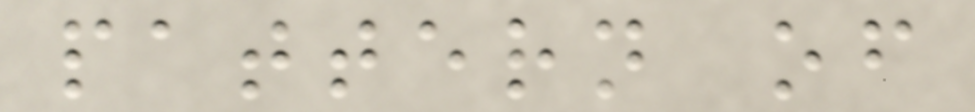pattern of
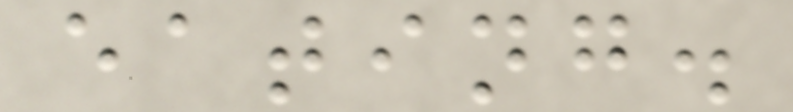eating.
